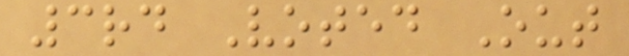3rd Voted Out
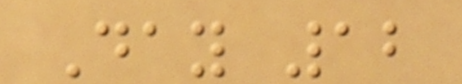Day 12
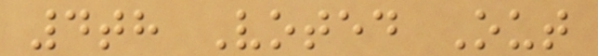4th Voted Out
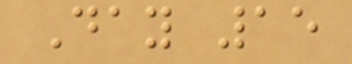Day 15
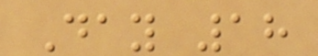Day 18
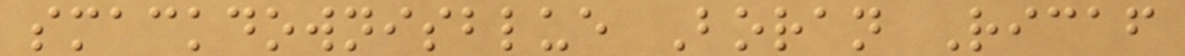smackdownisblue Boran Ricaf
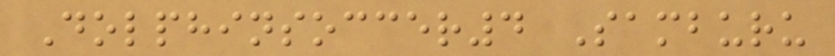Dolphinsoccer4 Samburu
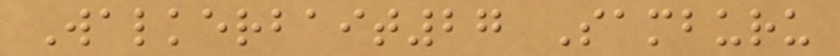Walkerbait27 Samburu
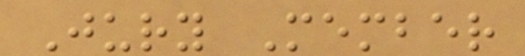Jury Member
